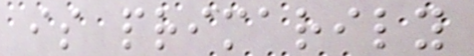is primarily
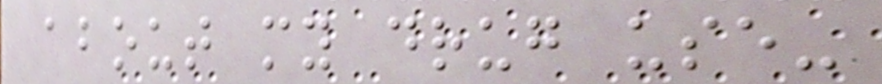about my drug use-
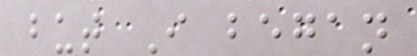but I began
